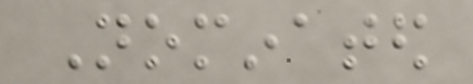Nominated
